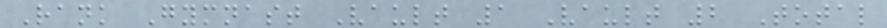Rank Gymnast Vault 1 Vault 2 Total
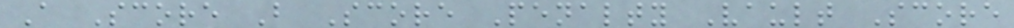A Score B Score Penalty Vault Score
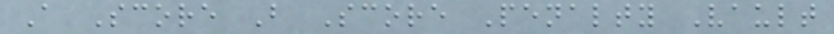A Score B Score Penalty Vault
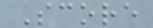Score
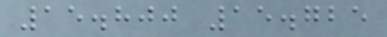15.800 15.725
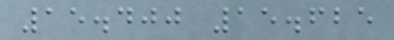15.400 15.625
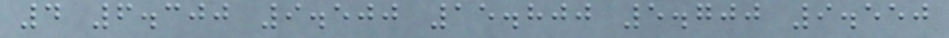4 6.300 9.500 15.800 5.700 9.550
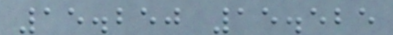15.250 15.525
